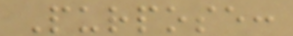Purpose:
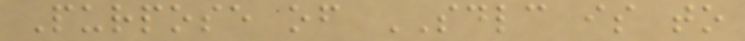Purpose of SDLC is to
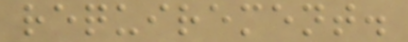requirement.
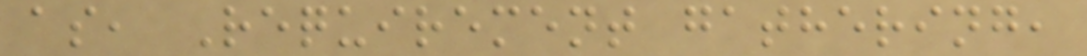as, Requirement gathering,
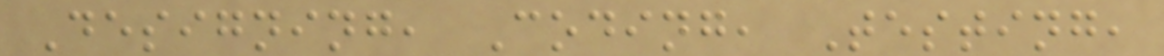Designing, Coding, Testing,
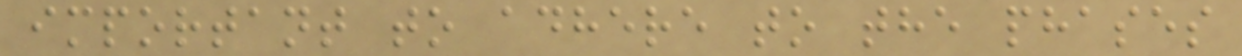important to adhere to the phases
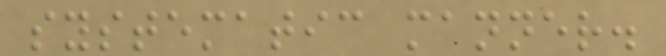systematic manner.
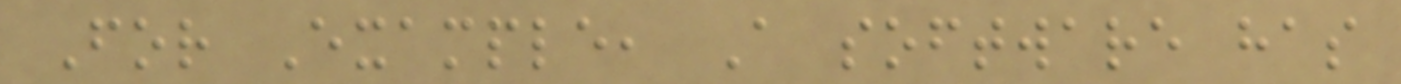For Example, A software has
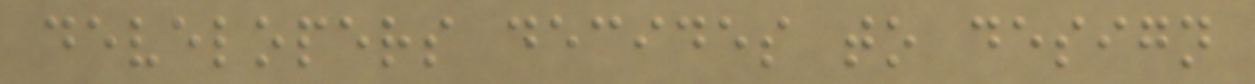developers decides to design
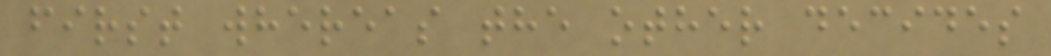first whereas the other decides
